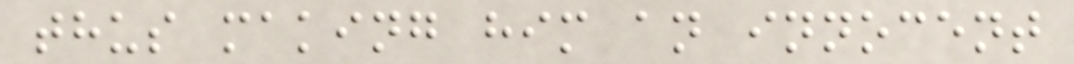thus making him an innocent
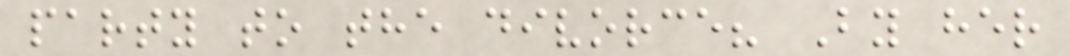party to the divorce? By her
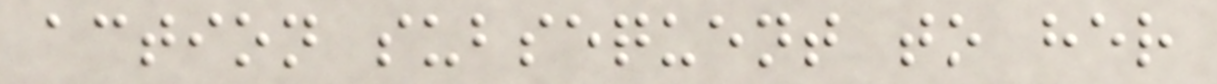action subsequent to her
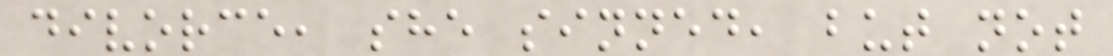divorce, she sinned, but not
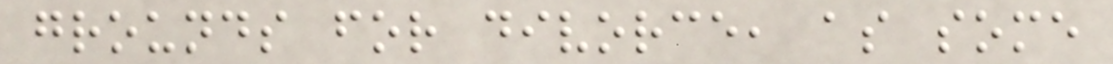grounds for divorce, as some
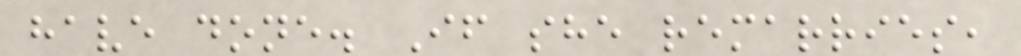have done. If she remarries,
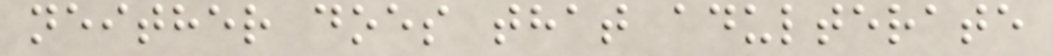neither does that adulterate
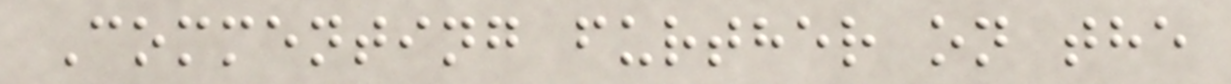Commenting further on the
